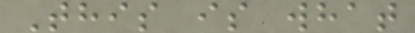This is what
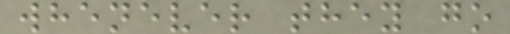whenever they go
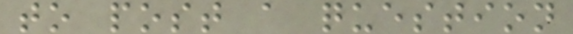to post a question
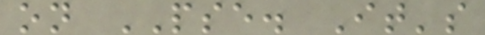on PSE. It's
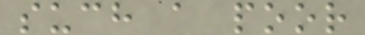such a poor
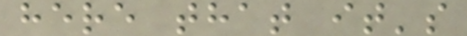here that it's
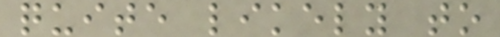quite likely to
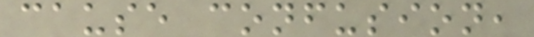cause confusion,
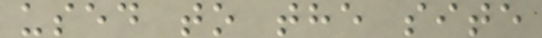used to the site
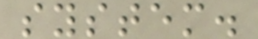system.
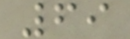69
